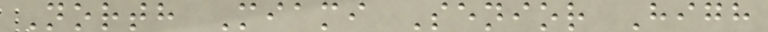North Miami Senior High
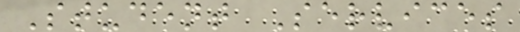Student Services
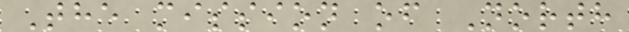The mission of North
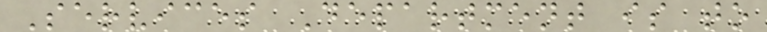Services Department is to
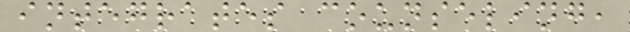integrates counseling,
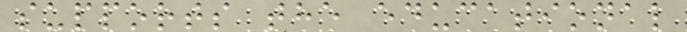supports the educational
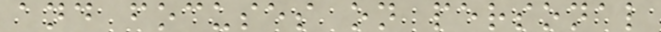and focuses on personal
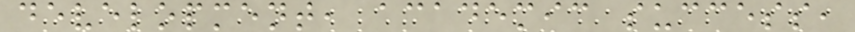development, academic success,
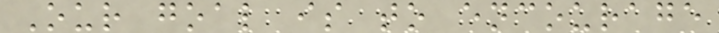Our goal is to encourage
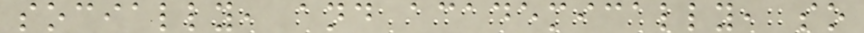socially, and academically, so
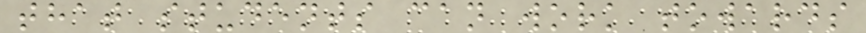that students can work towards
